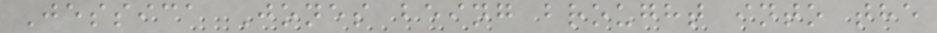Jessica Jones being brought into the
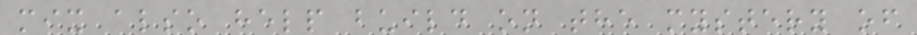mix also help build on the mystery of
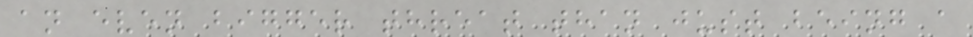an even bigger threat than just being a
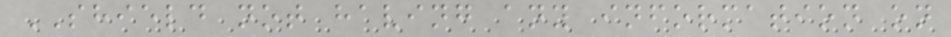SHIELD not having any information on
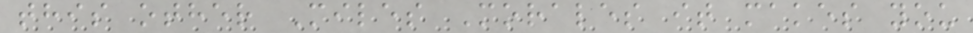this other Miles Morales it makes you
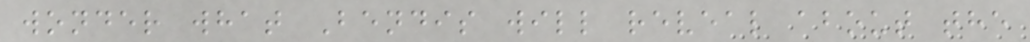wonder what Bendis will reveal about the
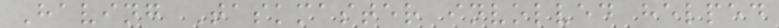Having Taskmaster involved helped
